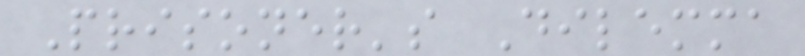Prisoner's Dilemma
